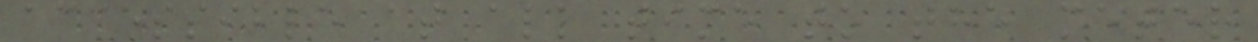accessible at all time to the meter
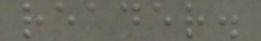reader.
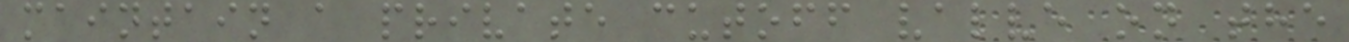maintain a private cutoff valve on the
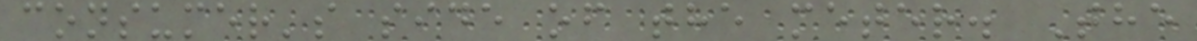consumer's side of the meter. The
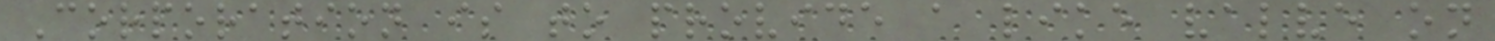Corporation is to provide a like valve on
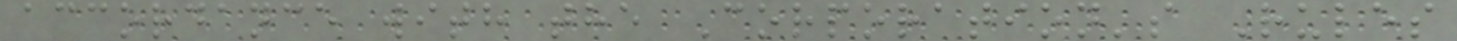accordance with the Corporation's Rules
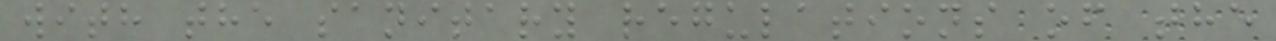with the sanitary regulations of the
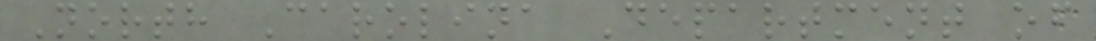North Carolina Department of
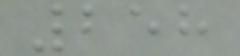258
